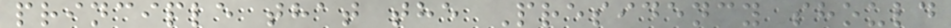principle that the Presidency should
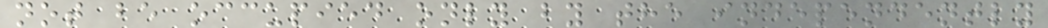not be occupied only by the independently
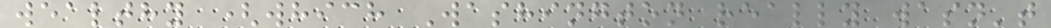wealthy (which Washington really wasn't
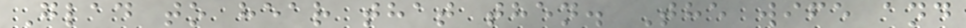Glad to hear that then. The wife and
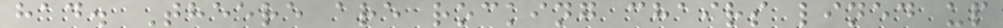had. Theere are rocking chairs lined up
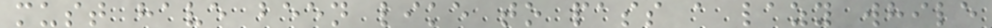must have been like to pass a lazy while
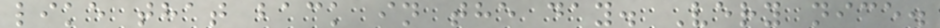like that back in the day. Very nice.
